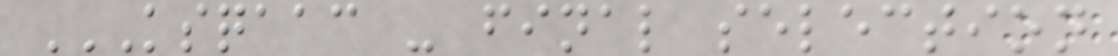KSQAAC - FINAL SELECTION
